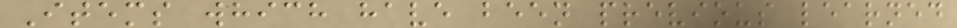Items which have been previous learned
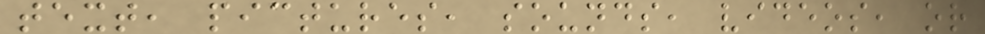text, pictures, sounds, videos, or
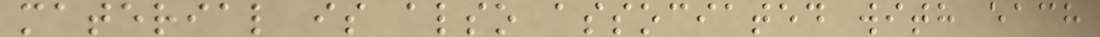material is also associated with each
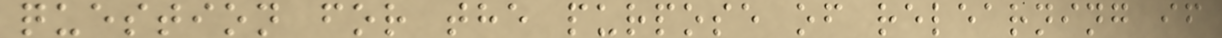question for the purpose of relearning if
